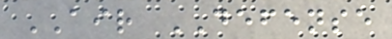AIR DEFENSE
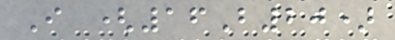I (16B20)
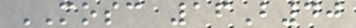MOSC 16B40
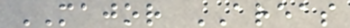MAJOR AREAS
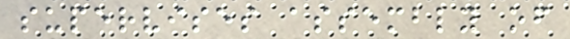supervises assembly of
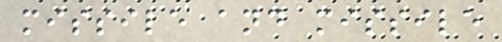missile and missile
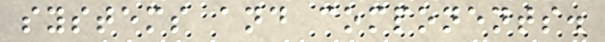systems and components.
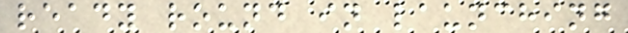ready round in launching
